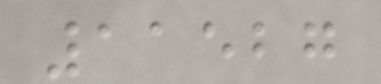11527
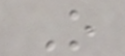O
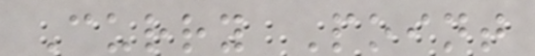Curry Point
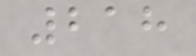218
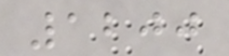1200
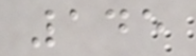145
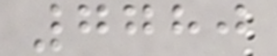7780
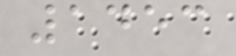1453
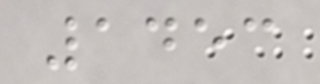1453
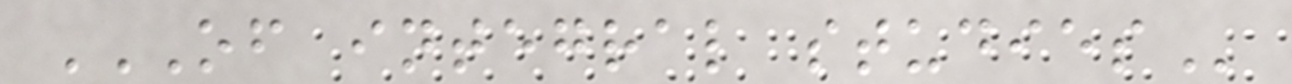OF INTEGRAL STUDIES
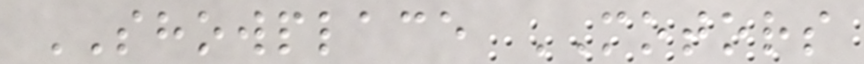SHOWPLACE MOTORS
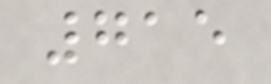715
